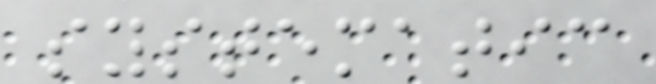systematic
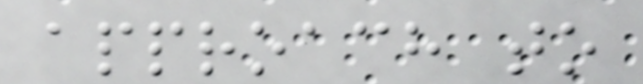approach to
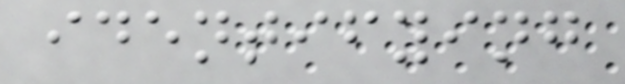identifying
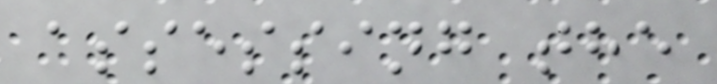assessing the
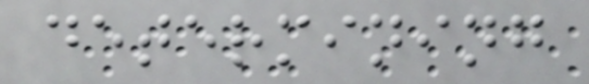determining
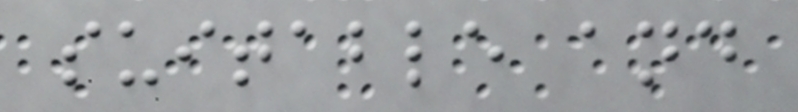suitable and
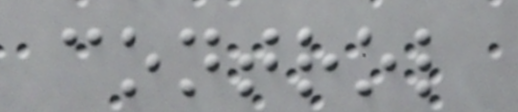control
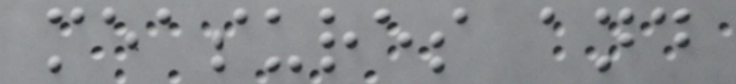measures and
